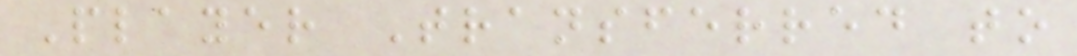Player Transferred to
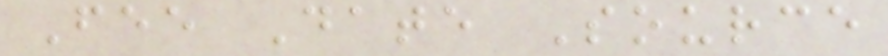Fee Date Source
